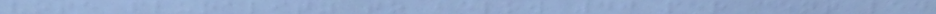vote plurality to below 40 per cent led
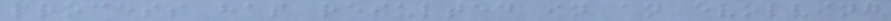process has resulted in an evolving
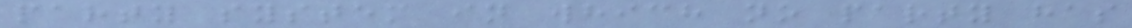party system in which no party has
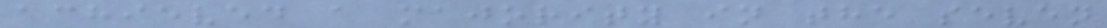achieved a majority in the seven
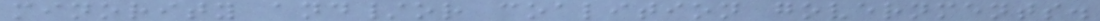minority and/or coalition governments.
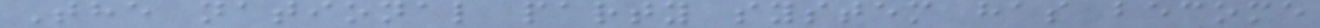The national party system has become
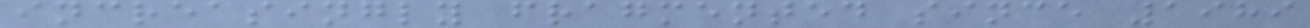increasingly fragmented since 1989
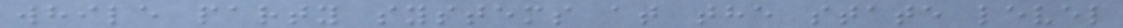while party systems at the state level
